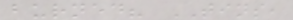burned? TINS,
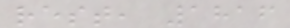rest, 1816
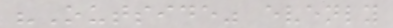"Outside" evenly
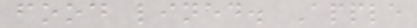food lined. Apple
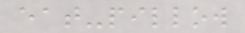eat-pillow
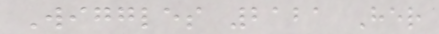Wiggles 2121 Her
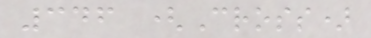346 (Cross)
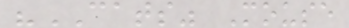"CATS" Mouse
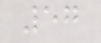57
